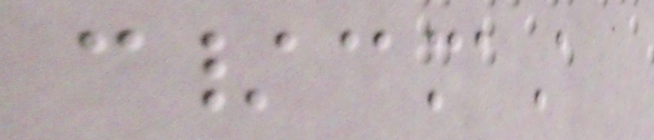c/@maA
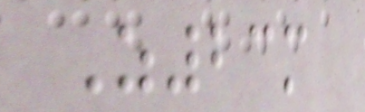Z23m
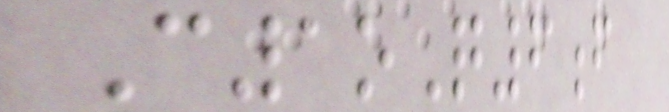C1oQ6f
